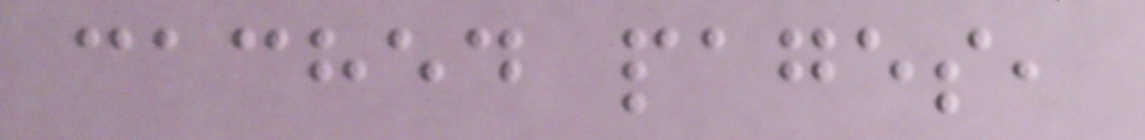cached pages,
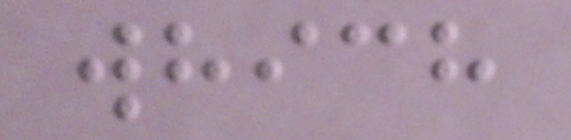which
